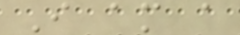I am a
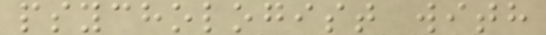psychologist with
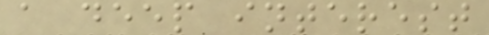a deep interest
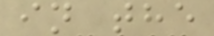in the
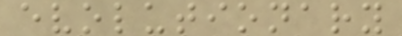evolutionary
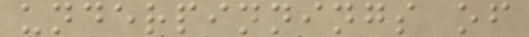underpinnings of
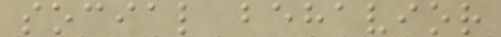social behavior
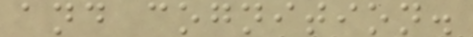and cognition.
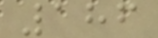186
